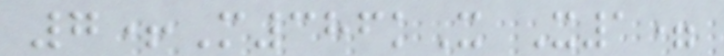7+M386kX X1=
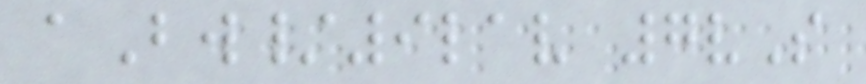aBw/9lav 7vS
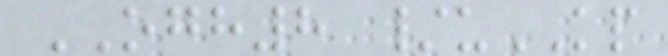OGH8 /uKP
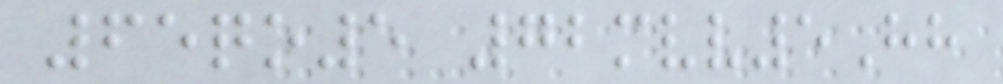65qo5 72mvv5Hh
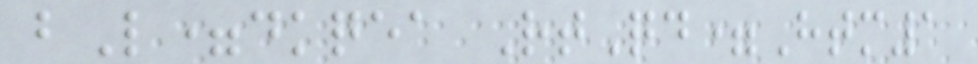bL=dkqea RtQd=Htm1
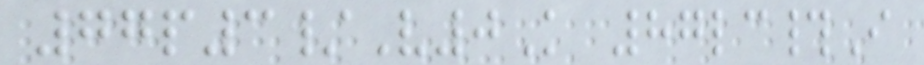77p3/V0K 87lc#I
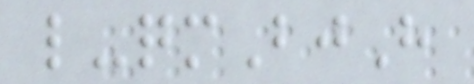l-qmBjH
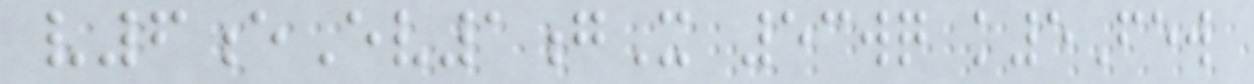v6eEv1gX 53wq k5Few
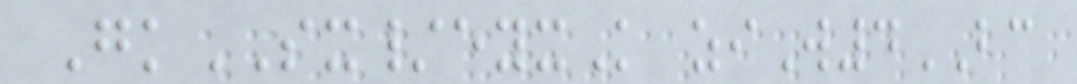GkSX/eyxK ziW4BC
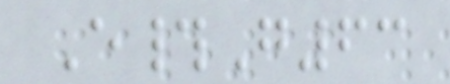E#G63
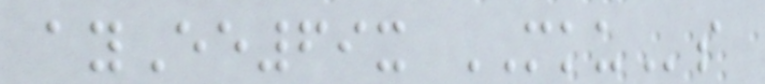ayEe69x MKUs
